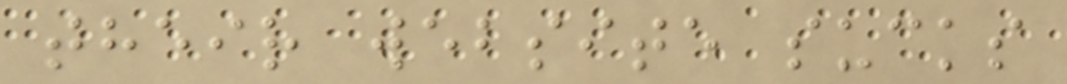their website sucks
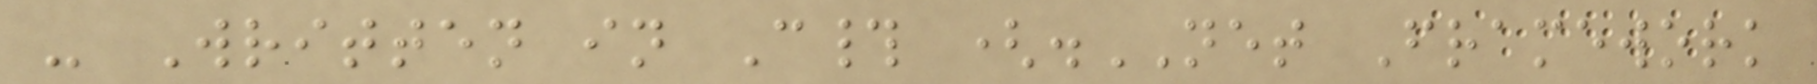- Written in C# (.NET Framework
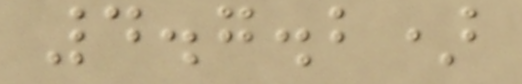4.7.2)
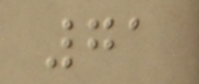71
